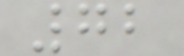72
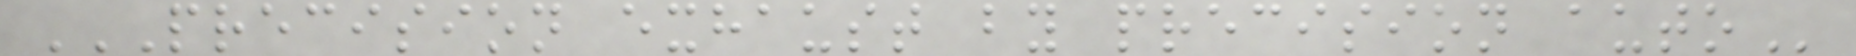PRECISION EXHAUST BY PRECISION AUTO
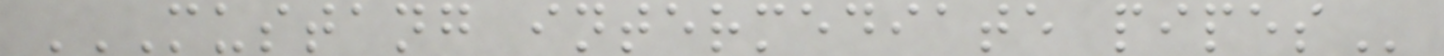MUSTANG INTERMEDIATE PIPES
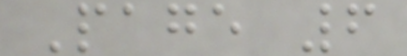Page 6
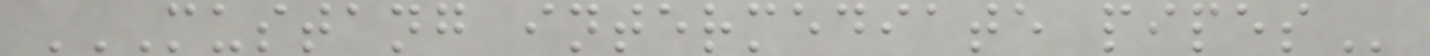MUSTANG INTERMEDIATE PIPES
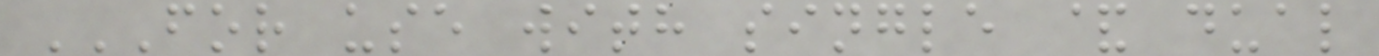FOR USE WITH SINGLE & DUAL
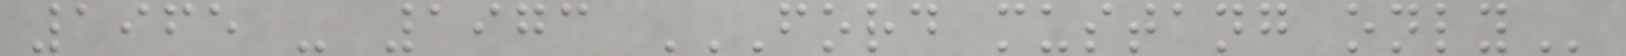1965 - 1973 FORD MUSTANG ONLY
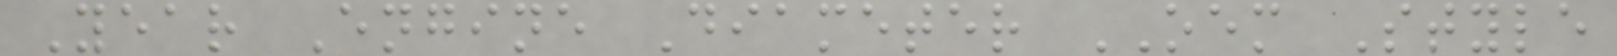Year Engine Diameter OEM Style
